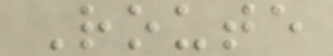Route
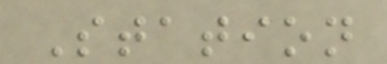Station
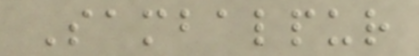Sambalpur
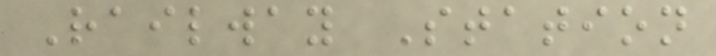Railway Station
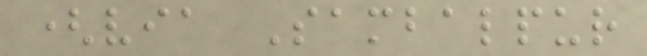(via Sambalpur
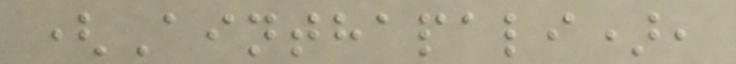(Ainthapali),
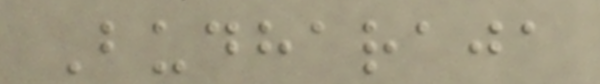Budharaja
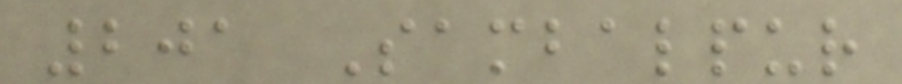201 Sambalpur
